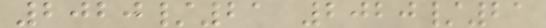2020/21 2020/21
